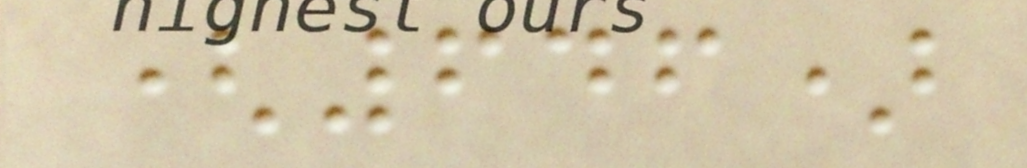(646)
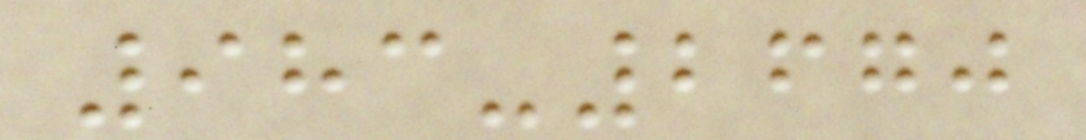983-2670
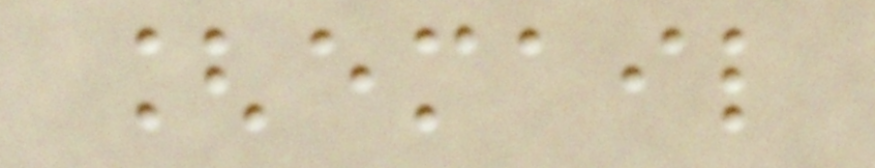[email
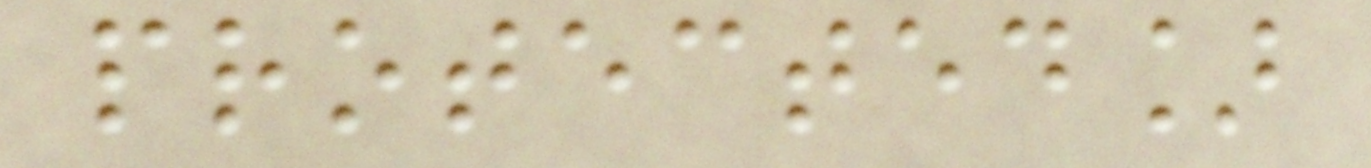protected]
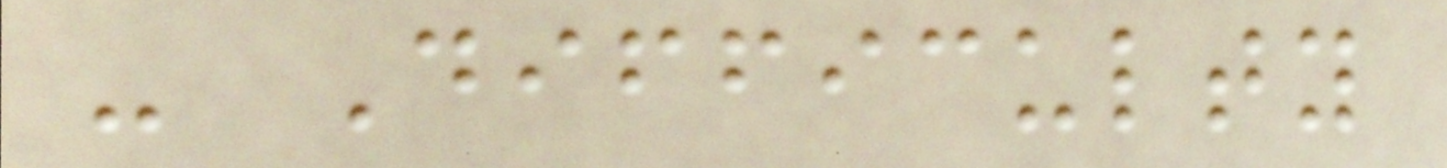- Difficulty
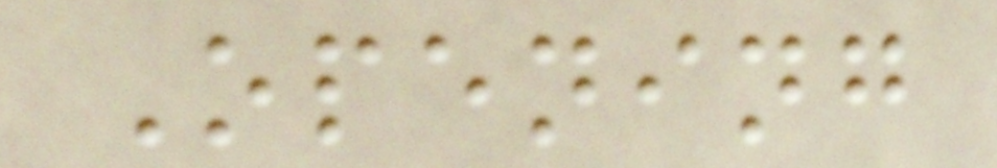Opening
